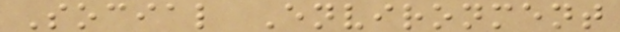Social Environment
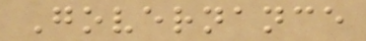Governance
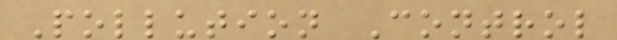Pollution Control
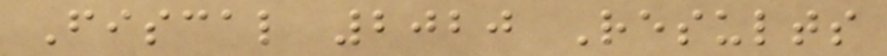Fiscal 2020 Results
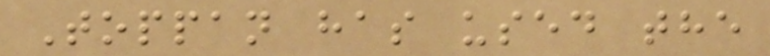Toppan has used the
